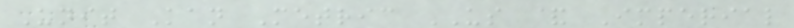Unit Kan Metric US & Imperial
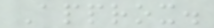Approx.
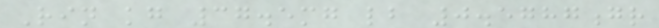Rin kg 37.5mg lb 0.5787gr
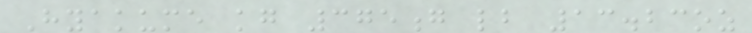Hyakume kg 375g lb 13.23oz
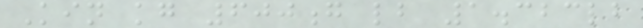Kin kg 600g lb 1.323lb
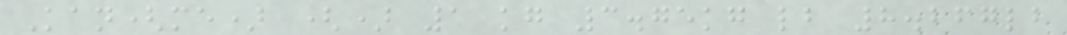Kan(me) () 1 kg 3.75kg lb 8.267lb
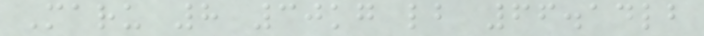Maru 8 30kg lb 66.14lb
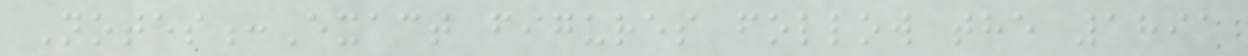Notes:Exact figures follow the 1891
